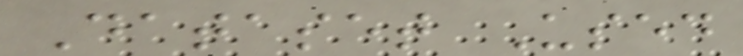Dataset Used
